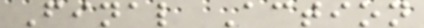Final Action
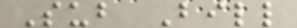Sub Bill
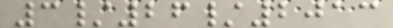3/26/2013
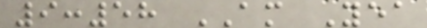9:58 AM Yea
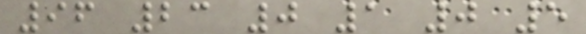96 23 0 1 0 5
